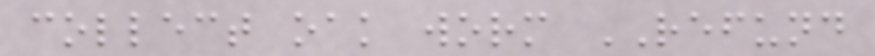collect oak worm REFUND
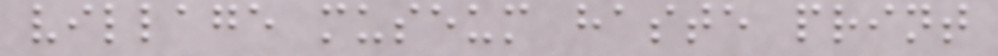village museum haste print
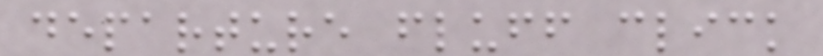departure fluff click
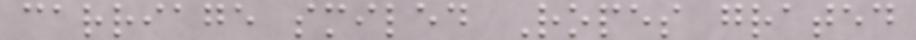carriage smiled Ropes grated
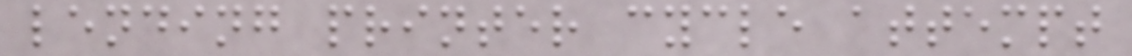lending printer cycle attempt
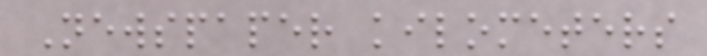Newspaper kilometers
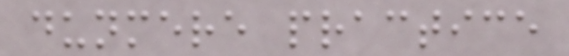dunmere practice
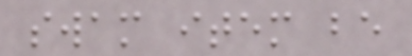swam item be
